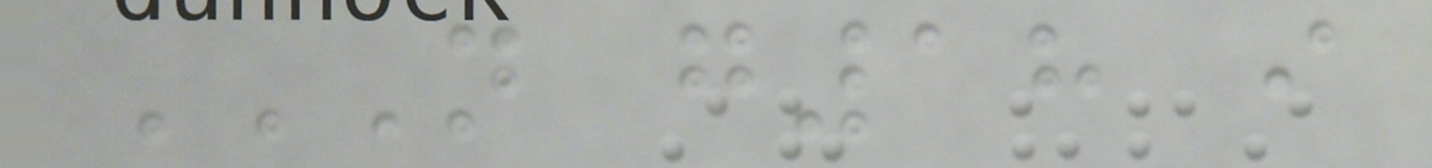N G18 I
